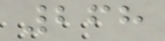268
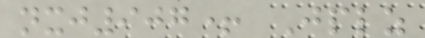nxj907+ Jplz
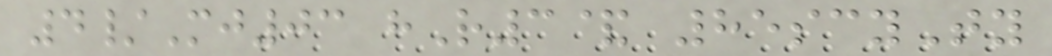4/Mj03 hR3& 85scyTy
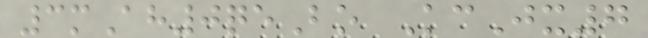3mAh0qeBo KcJx7
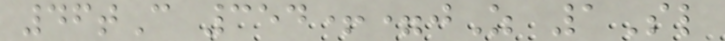46tC 354+=jZ 1Sl
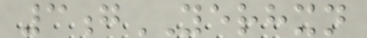3gYERHXN
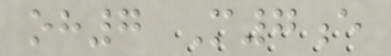oh7 M7e
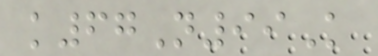k67N99K
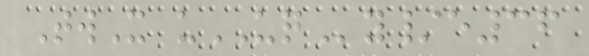TwX uUQy/e36
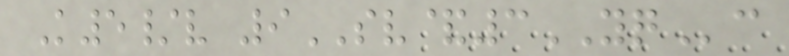K5/v 9SV&3YQc
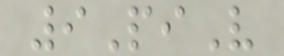9PiV
